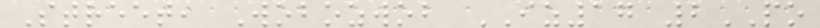Street, Wobozwob IZ17 2PO
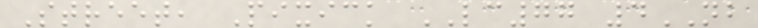Street, Pixick LC77 4NB
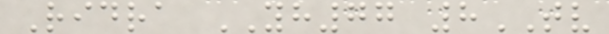Ridra YH77 8TV
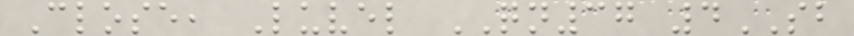Close, Luvel QN37 4SB
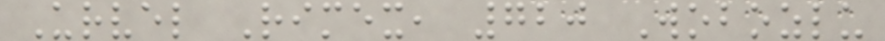Urvel Rimex, 720 Wobozlu
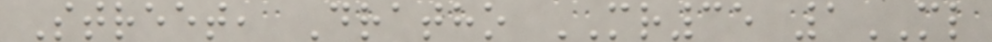Street, Dratho MR35 1ML
